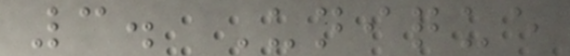3. Unique
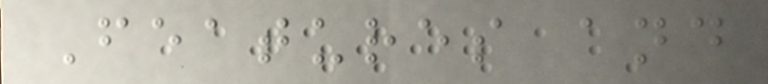Features and
